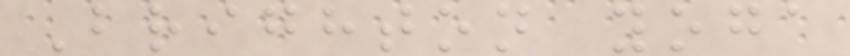Brighton yoga
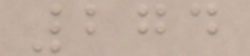274
